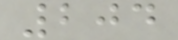204
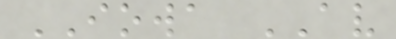IOWA AV
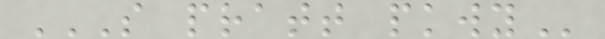S PRATT PKWY
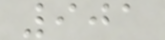901
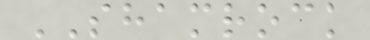SHAMROCK
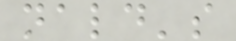nald's
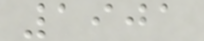1901
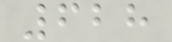628
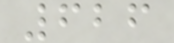626
